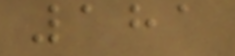181
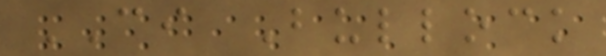CI Bullock
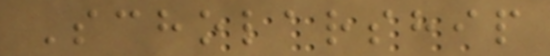Scholarship
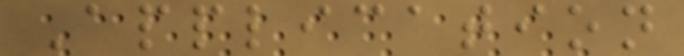Application
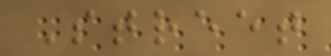Street
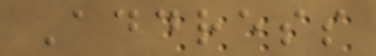Address
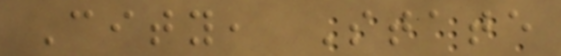City, State
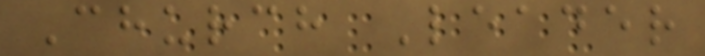Church Leader
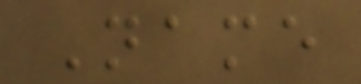Name
